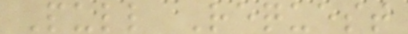Pull Request
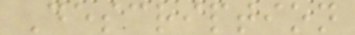Description
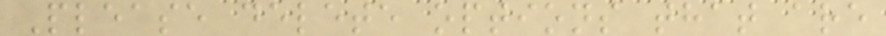Please delete options that are
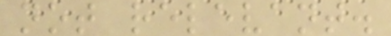not relevant.
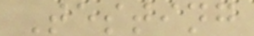Testing
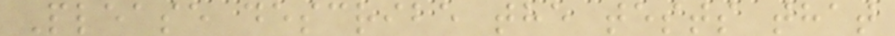Please describe the tests that
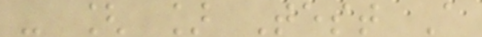- [ ] Test A
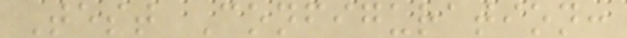Test Configuration:
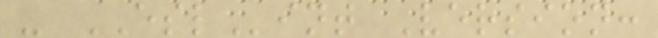- ESLint Version:
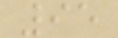95
